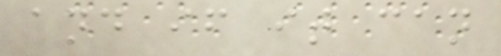and if it can
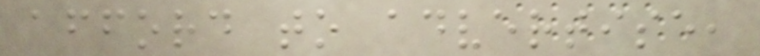afford to advertise,
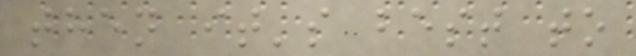then it's best to
